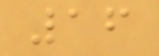16
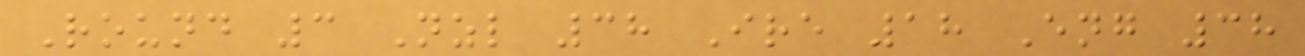Round 3 Nzl 38 Ire 18 Eng 38
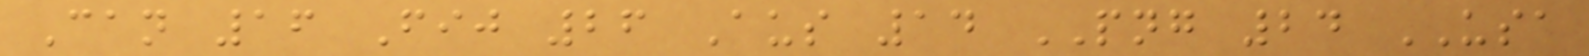Can 16 Fij 26 Aus 14 PNG 24 USA
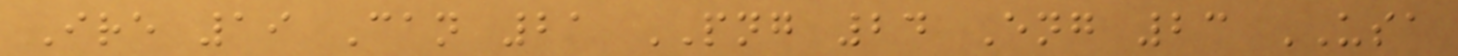Ire 19 Can 21 PNG 24 Eng 23 USA
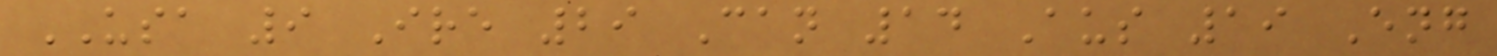USA 9 Ire 29 Can 14 Aus 19 Eng
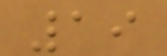19
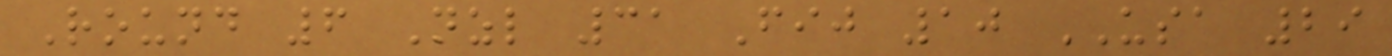Round 6 Nzl 31 Fij 10 USA 29
